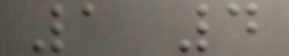1 4
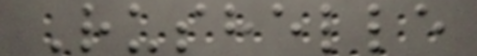Rushelle
